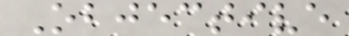Objective
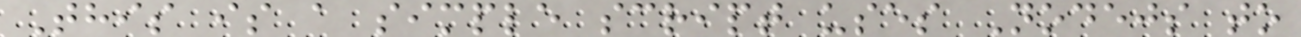This is a simple script uses Nodejs to
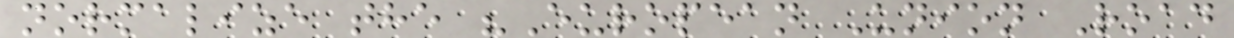normalize the "European Union Road
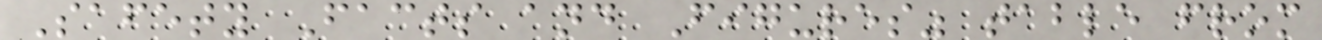Safety Facts and Figures" table from
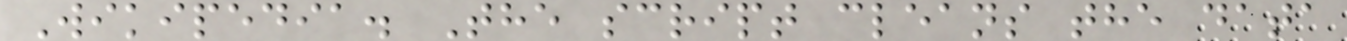Wikipedia. The script cleans the data
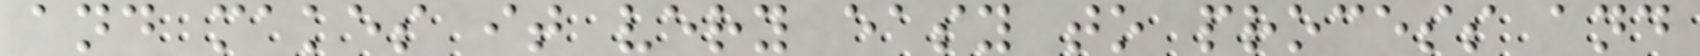and makes it very easy to process and
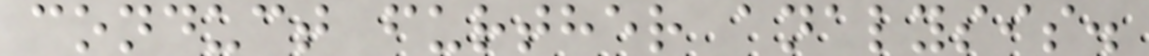conduct further analysis.
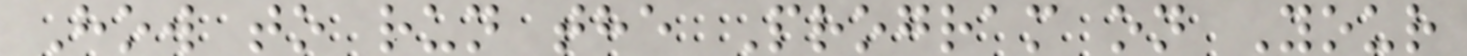How to run the Program on Your
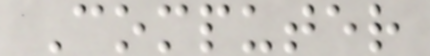Computer
